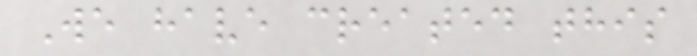We have created this
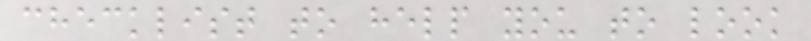checklist to help you to look
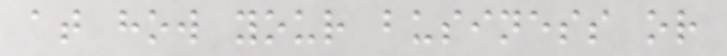at how your business or
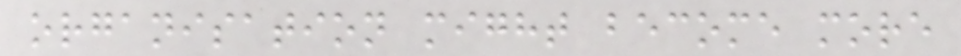organisation might become more
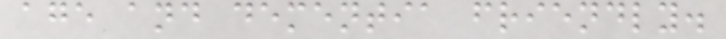age and dementia friendly.
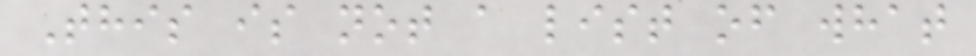This is not a list of what
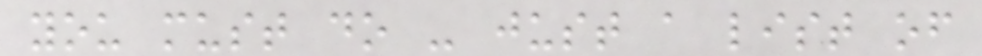you must do - just a list of
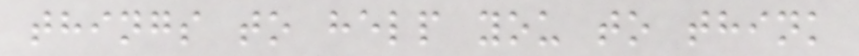things to help you to think
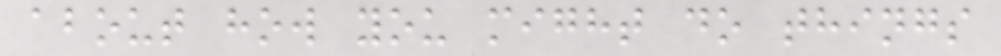about how you might do things
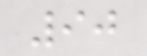90
